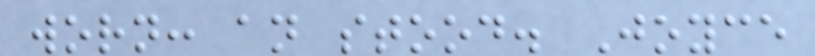worn: an stood. Joyce
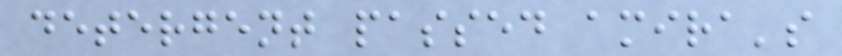detergent passed amira's
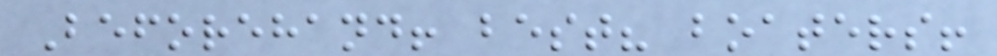Beforehand! best? boaters!
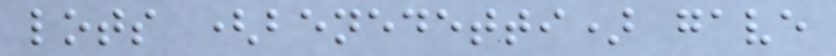lots (benedetti) gave
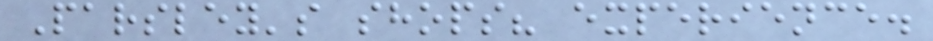Parsley's shops? experience.
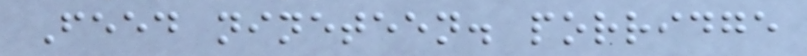Feed nineteen. porridge
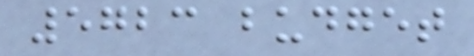5723 budget
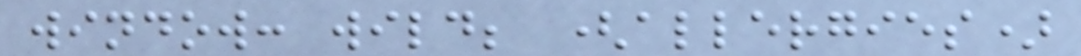window: wild; (allergies)
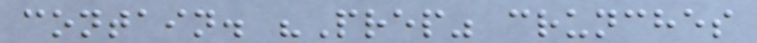contain. "Prep" crunches
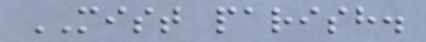MIST parish.
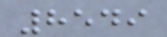8549
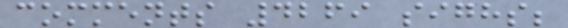comments 4269 sighs;
